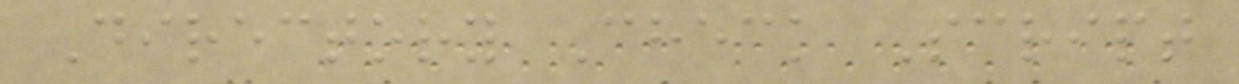Directory Check Script
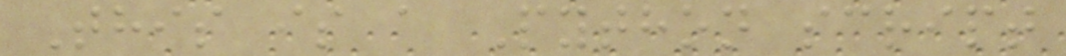This is a Python script
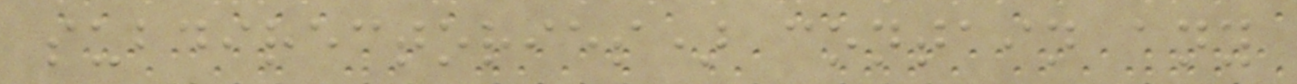subdirectories) contain any
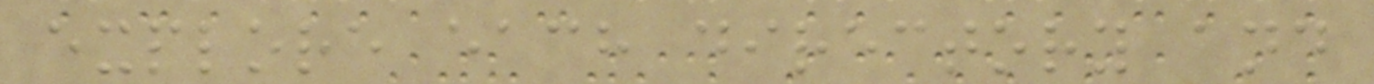explore each directory and
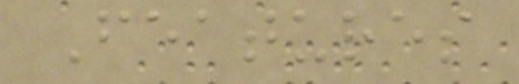Features
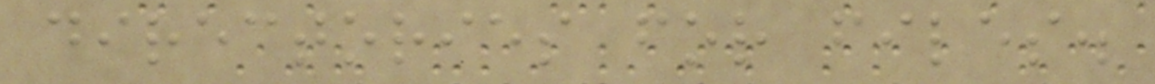directories for files.
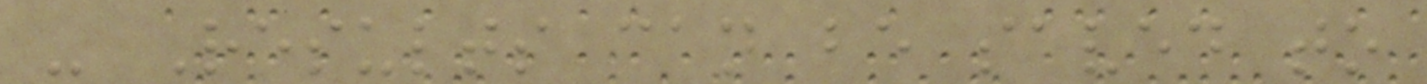- Results can be saved to
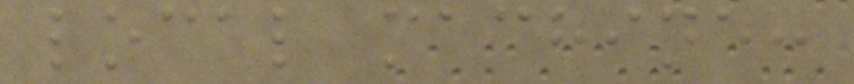local machine:
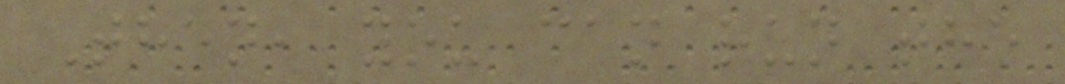Then, you can run the
